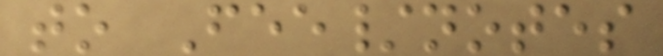to Fee/notes
